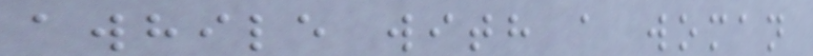awhile with a woman
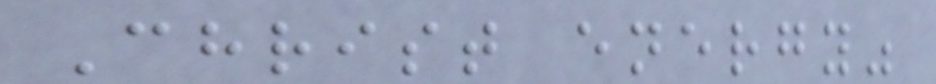Christ energy"
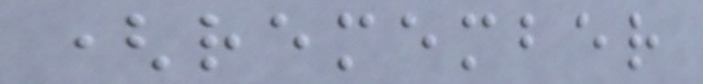(remember
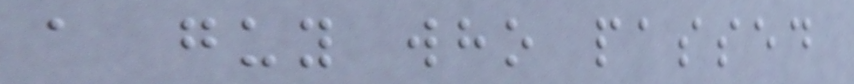a guy who passed
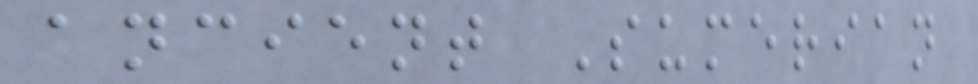ancient Sumerian
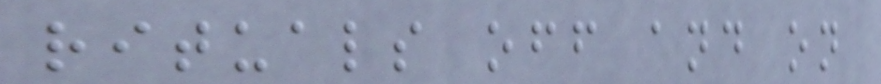rituals off and on
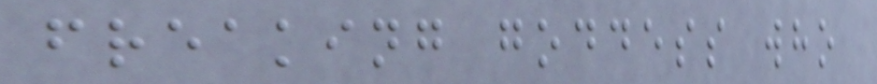freaking goddess who
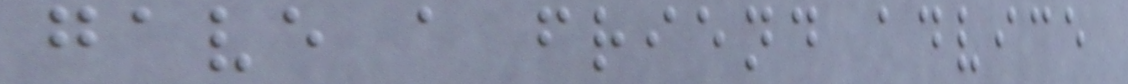gave a friend advice
